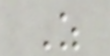Z
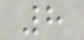8
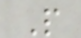P
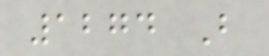1274 B
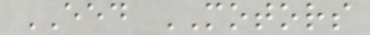EED MOTORS
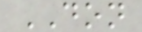DON
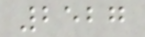2527
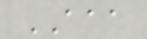AAA
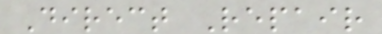Direct Repair
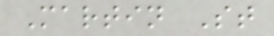Martin St
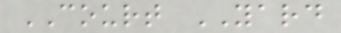COURT YARD
